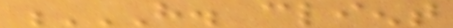H. CLIENT
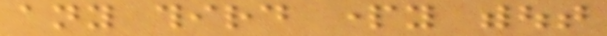any third party without
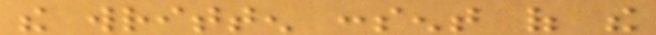the written consent of the
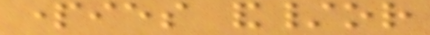parties and/or
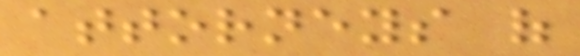attorneys of
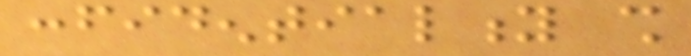confidentiality shall
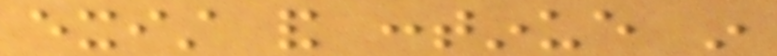exist and continue in
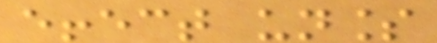effect unless
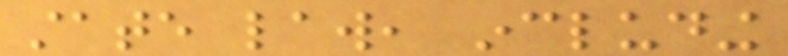state law, including
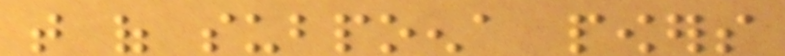that of subpoena powers
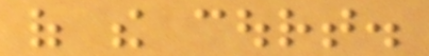of the court.
